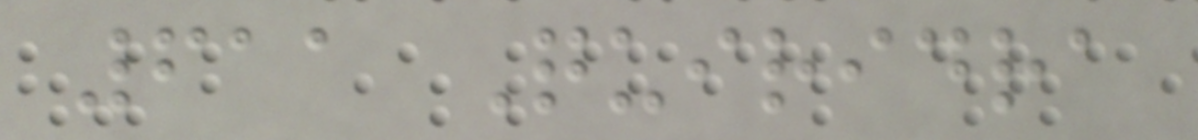611 Quiridra
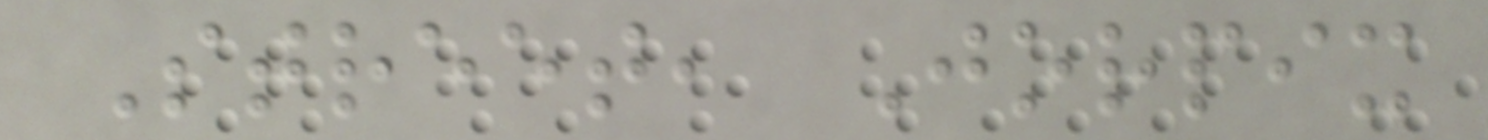Street, Jorpix
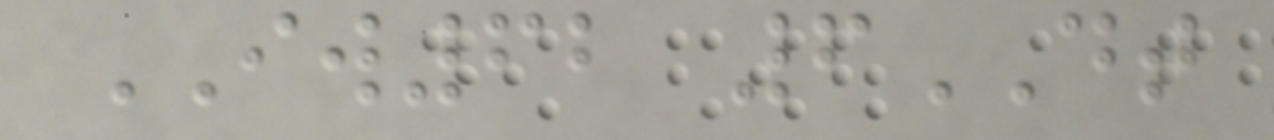IW62 6DT
